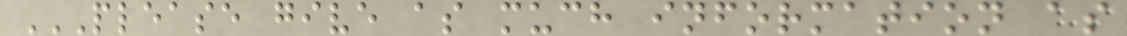PLEASE GIVE AS MUCH INFORMATION AS
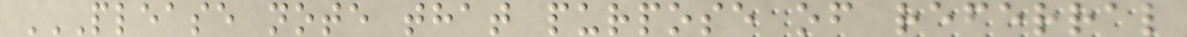PLEASE NOTE THAT PURPOSE OF REFERRAL
